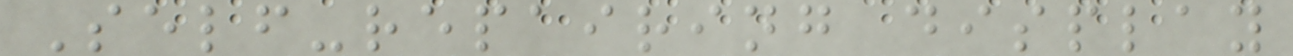Self-repairing display
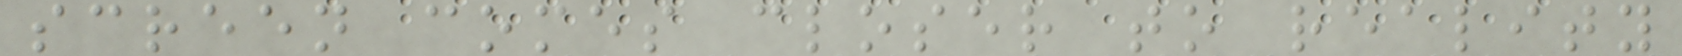screen comes closer to reality
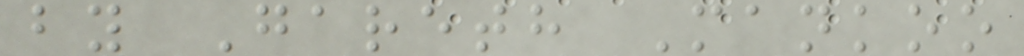by Gareth Mankoo
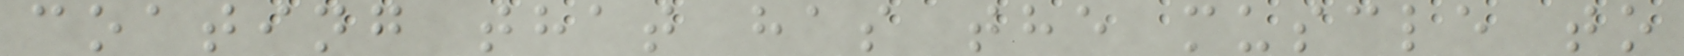coating that has the muscle to
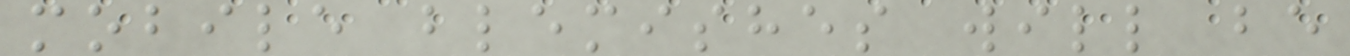mobile blemishes will be
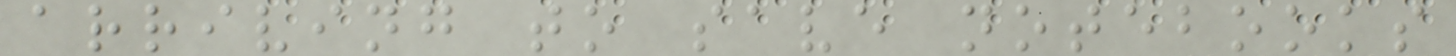arriving to save notebooks
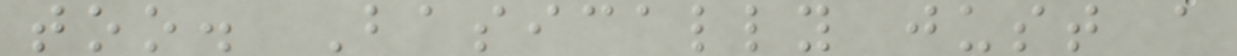too. Basically just a
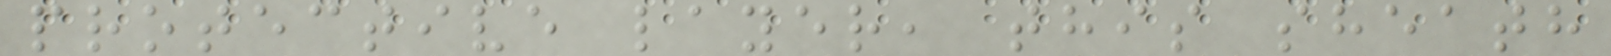protective layer, this sheath
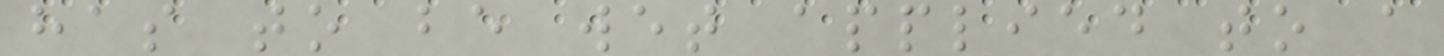has to be wet applied to a
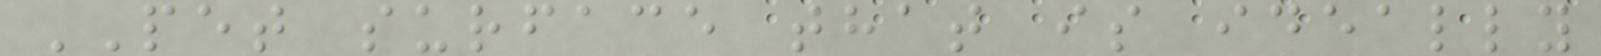PET surface that is ideally
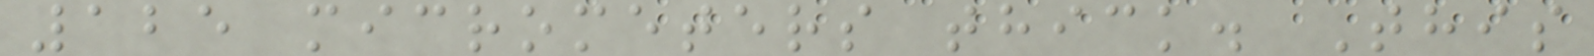125 micrometers thick. This
